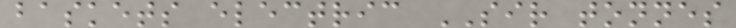baskets electric SIR tonnes
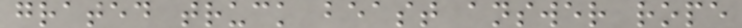grated truck beast answer rope
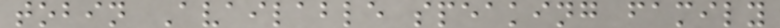tobin Available speaking family
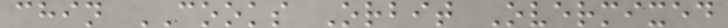chin COOKS Orbit Overmixed
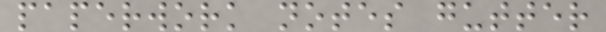paperwork notes gutter
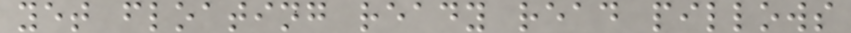yet floating ready read pillows
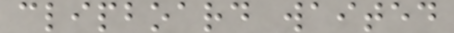clipboard waited
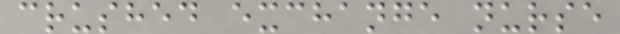crushed exchange nurse
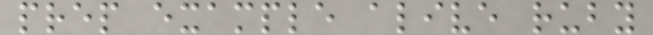prep example alive ruby
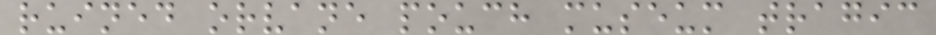ruined orvane pouch museum tragic
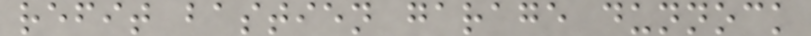refit bastien garage dunnock
